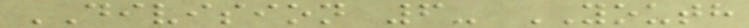DIVISION 6- YOUTH
